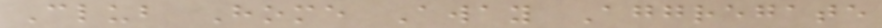Club Home Away Aggregate
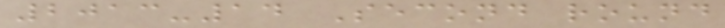2013-14 Second round
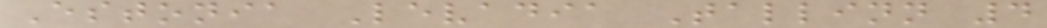Estonia Levadia Tallinn 4
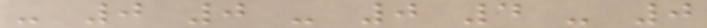- 0 0 - 0 4 - 0
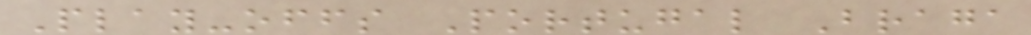Play-offs Portugal Braga
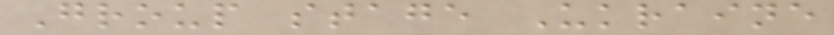Group stage Ukraine
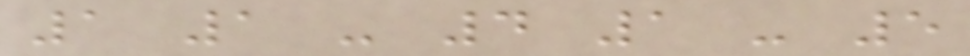1 1 - 4 1 - 5
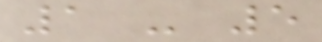1 - 5
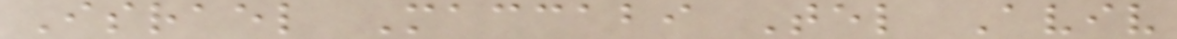Israel Maccabi Tel Aviv
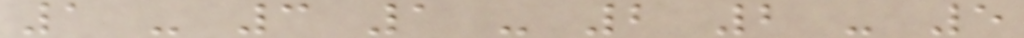1 - 3 1 - 2 2 - 5
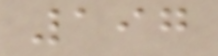197
